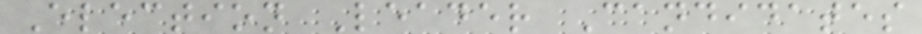Election Leader Candidates
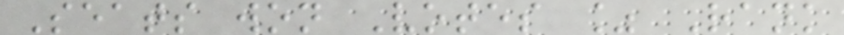Seats won Votes % Rank
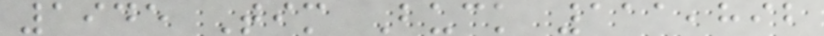1945 Tim Buck 111,892
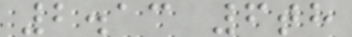2.13 6th
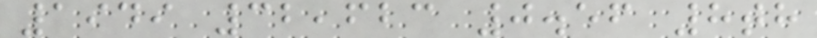1949 32,623 0.56 8th
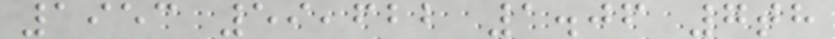1953 59,622 1.06 7th
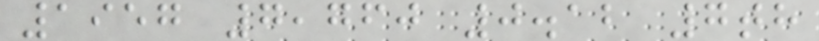1957 7,760 0.12 7th
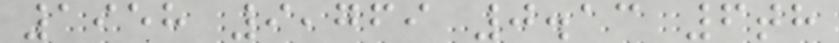1958 9,769 0.13 6th
